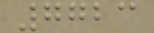7723
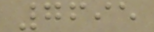7695
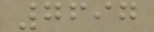7697
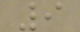9
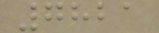7821
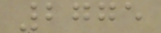2775
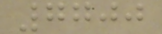7700
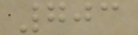703
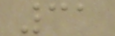31
